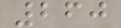260
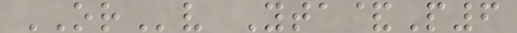ORv Yta&P6
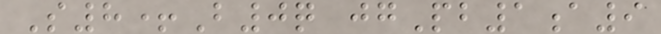S8+B0q jgPb1a9
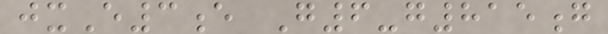jxE3e G6-g815g
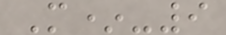M*-9
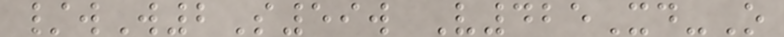/wW2S59w V425Xd-O
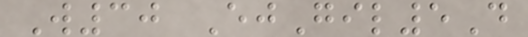W30 EjGil5D
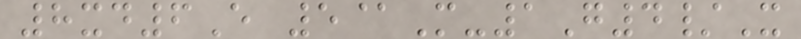8xd6E 5@M-1G4/X
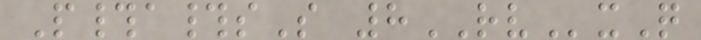P#a#sS 8RVxQ
